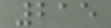215
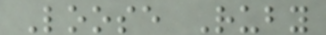Loose Ruby
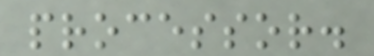processor.
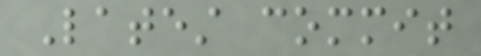Latest commit
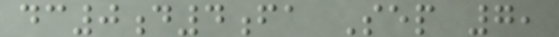dc0d4fa Sep 7,
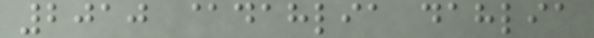2010 @dahlia dahlia
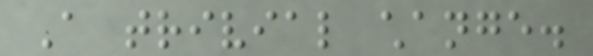A trivial change.
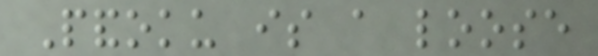Pandoku is a loose
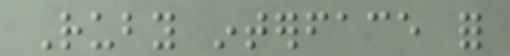Ruby interface for
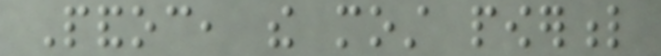Pandoc, the most powerful
